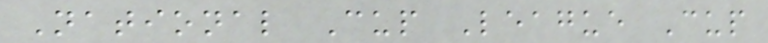National Cup League Cup
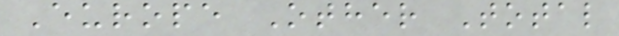Europe Other Total
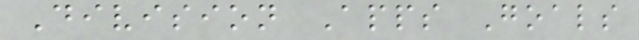Division Apps Goals
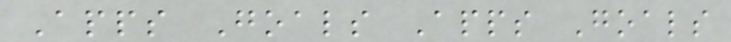Apps Goals Apps Goals
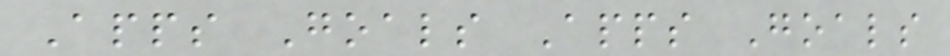Apps Goals Apps Goals
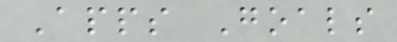Apps Goals
